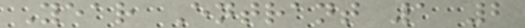Year Entrant 1 2
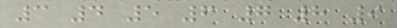3 4 5 6 7 8 9
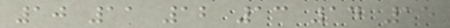10 11 12 13 14 15
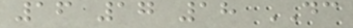16 17 18 DC
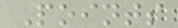Points
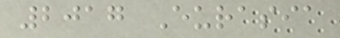2017 Eurasia
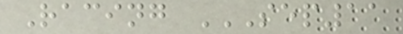Racing SEP11
